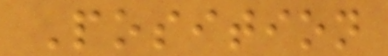Position
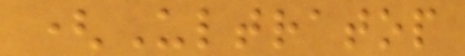(Ultratop
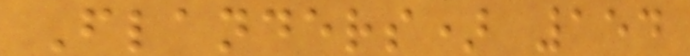Flanders) 154
